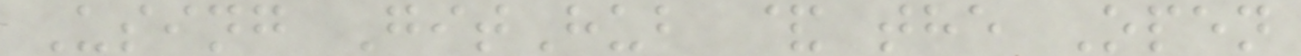Using GitHub & the Open
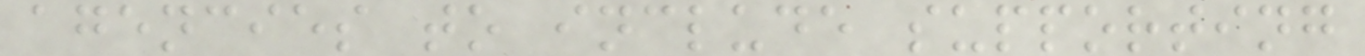agencies to include supporting
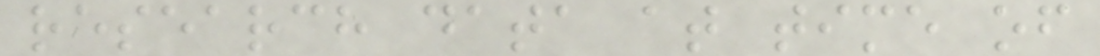research data at time of
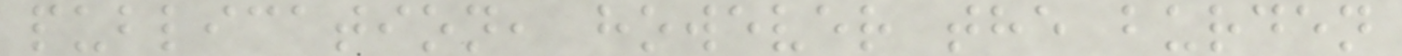publication, however the burden
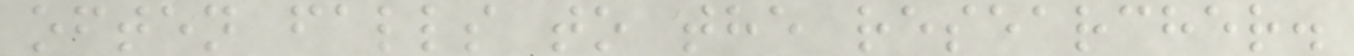often falls to the researcher.
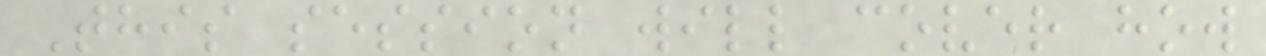This session will cover how
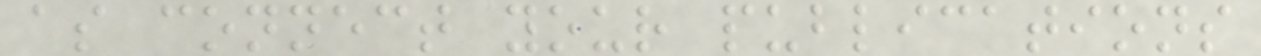as connect your publications
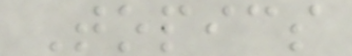Topics
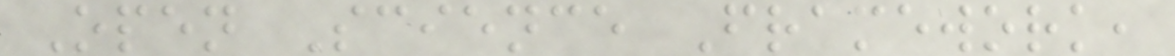Open Science Framework,
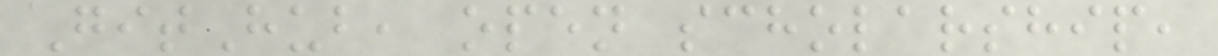GitHub, open scholarship,
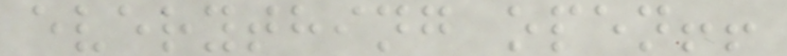everything open!!
